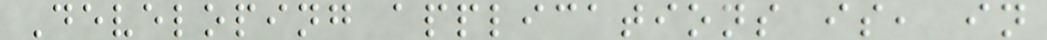Developing applications is, in
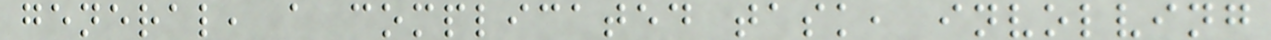general, a complicated task, involving
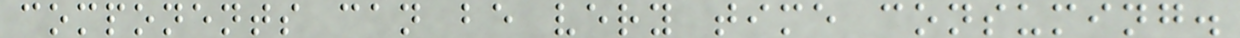components can be very time consuming.
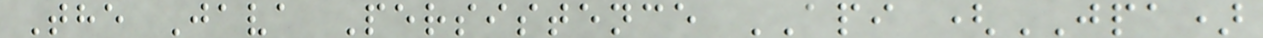The Java Persistence API (JPA)
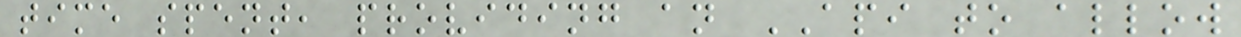time spent, providing an API to allow
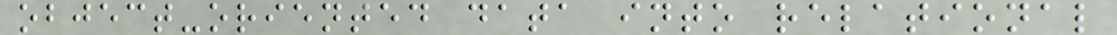object-oriented data into relational
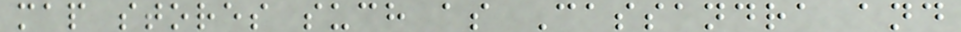map stores such as Cassandra and
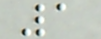1
